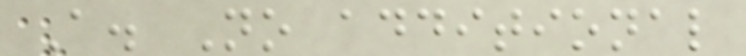A. No additional
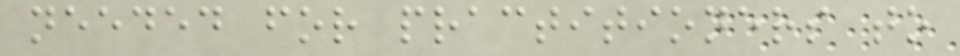needed for practitioners to
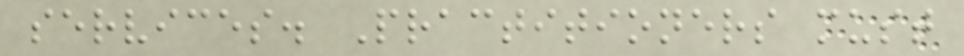services. Practitioners must
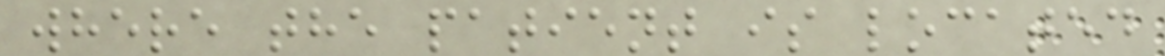where the patient is located
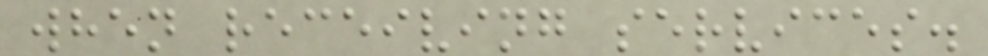when receiving services.
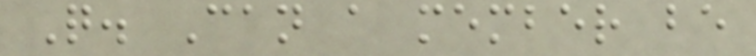Q. Can a member be
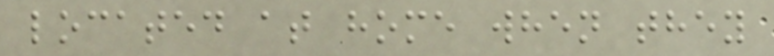located at home when they
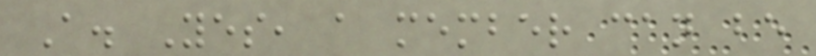A. Yes, a member can be
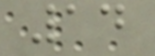14
